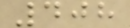408
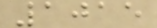1015
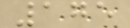175
